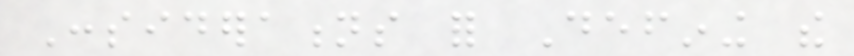Considerations for Defining the
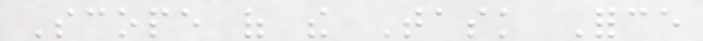Scope of the Task Force
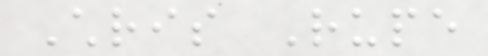Chris Rupe
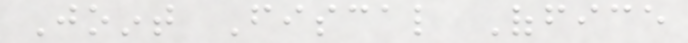Joint Fiscal Office
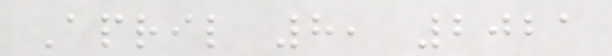April 8, 2021
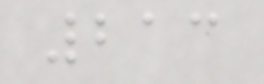213
